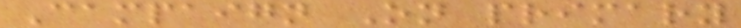Campaign On primary
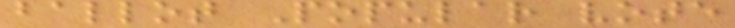ballot Popular vote
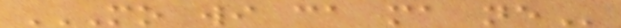MO WI CA MA NE
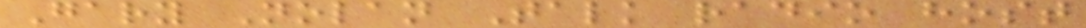Gary Nolan Talk radio host
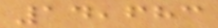14,683
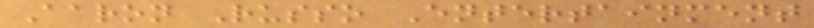Aaron Russo Entertainment
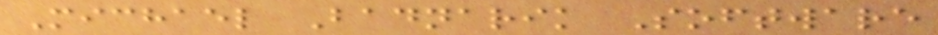Michael Badnarik Software
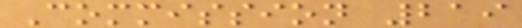Commission 219
